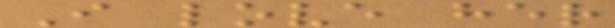I love her
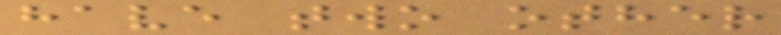have two other
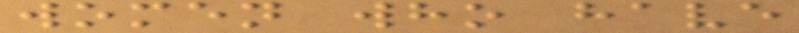women who have
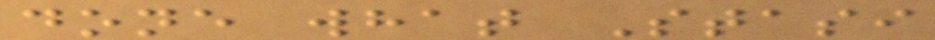done what Stasi
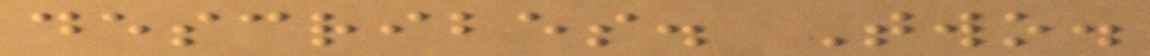describes. Two.
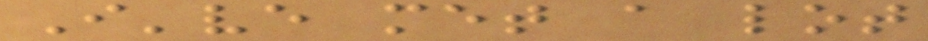I've met a lot
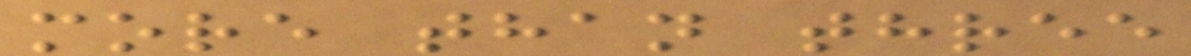more than three
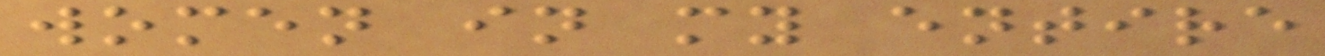women in my entire
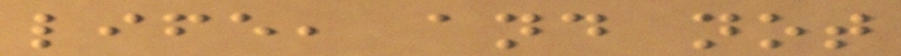life, and not
